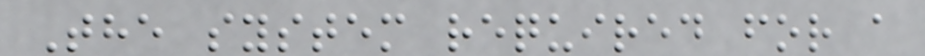The system required for a
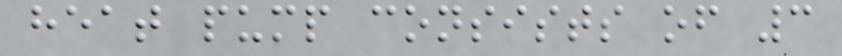heat pump consists of 3
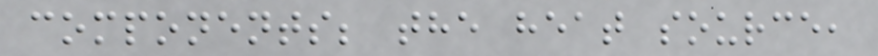components; the heat source,
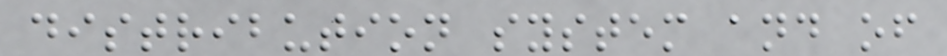distribution system and of
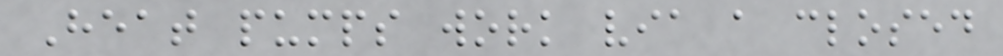Heat pumps work via a closed
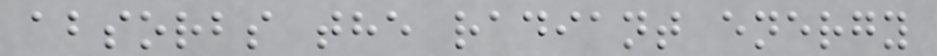absorbs the radiant energy
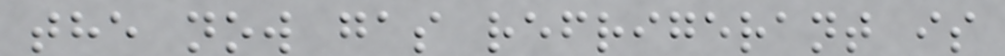the now gas refrigerant is
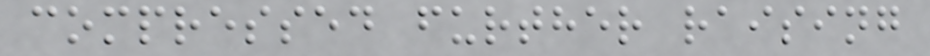compressed further raising
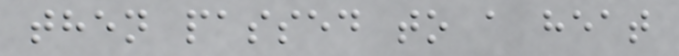then passed to a heat
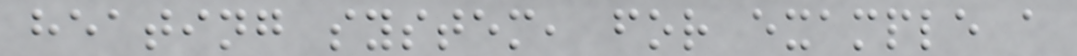heating system, for example a
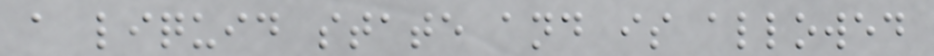a liquid state and is allowed
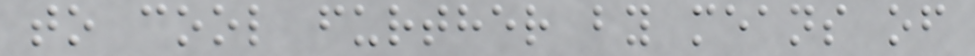to cool further by means of
